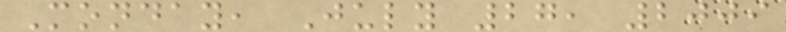Monday, July 27, 2009
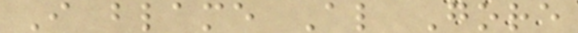I blame Al Gore
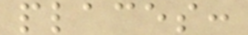places:
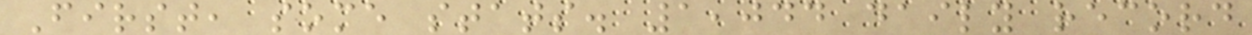First, some stats. 1,044 daily record
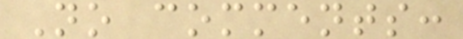No comments:
